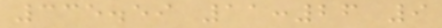335.59 11:26 9
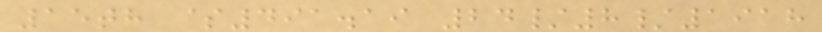15th $491.19 24/8/1918
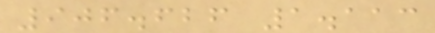906.626 1.113
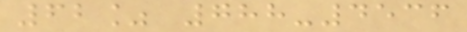62% 788-4536
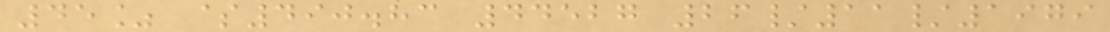45% $490.83 44527 26/11/1979
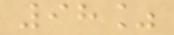98%
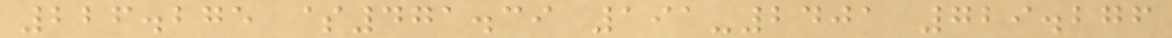226.275 $471.39 191-2401 729.276
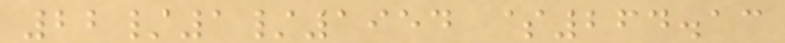22/1/1954 $264.13
